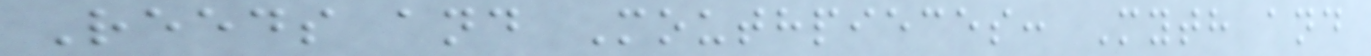Reeds and Mouthpieces: Myth and
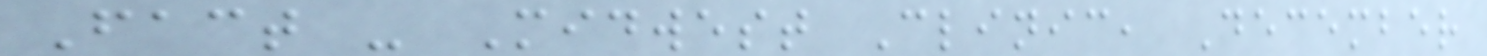Fact - Midwest Clinic, December
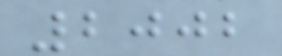2002
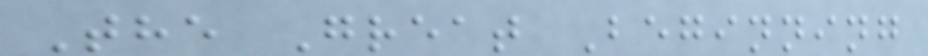The Great Beginning
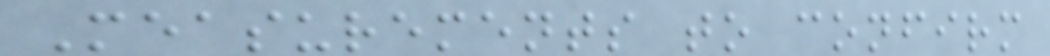Measurements to confirm
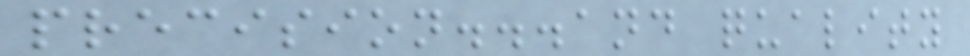precision...and quality
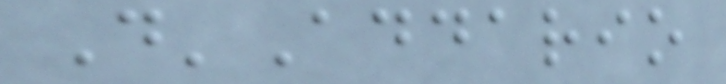D'Addario
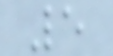5
